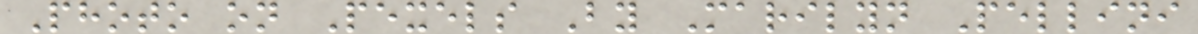Photo on Pexels By Marilyn Pellini
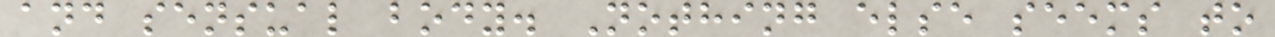and sensual body. Nothing else seems to
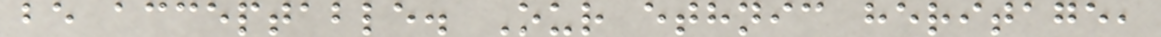be acceptable. Our ethnic heritage,
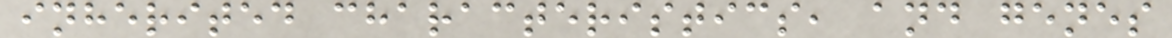inherited characteristics, and genes
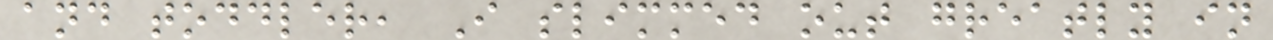and toddler, I slimmed out greatly in
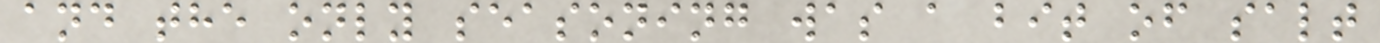and the only seasoning was a bit of salt
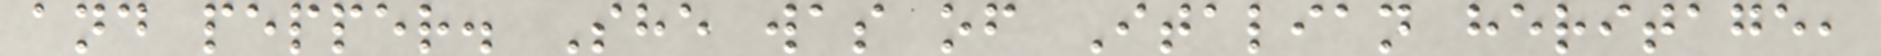and pepper. She was of Italian heritage,
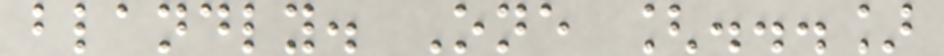blandly. One [...]
